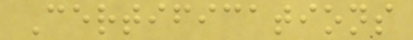Certifications
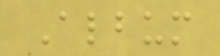Album
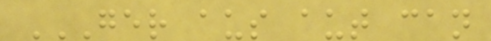GER AUS AUT CAN
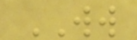WW
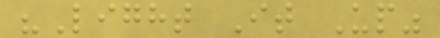"Light It Up"
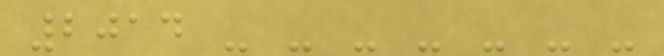2014 - - - - - - -
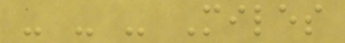- - - Miles
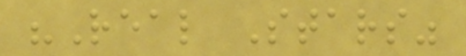"Real Stars"
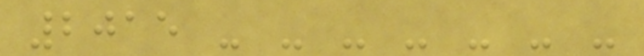2015 - - - - - - -
